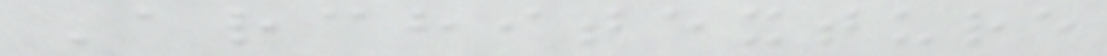Architexture
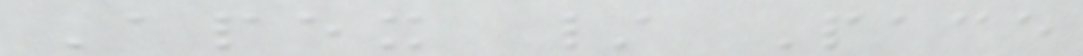Apex / Pace
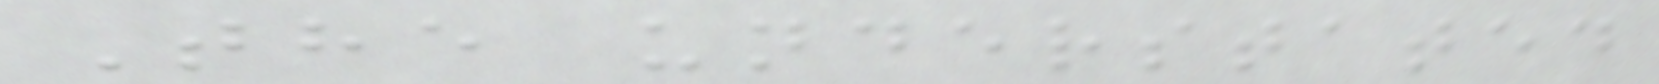The understated
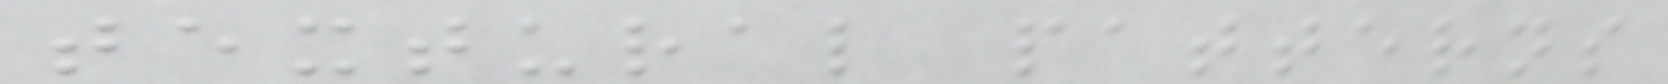textural patterns
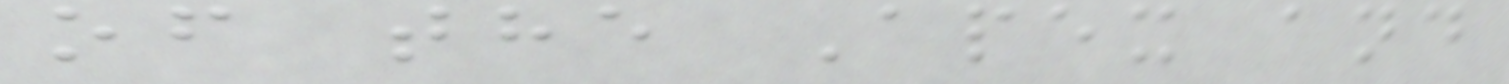of the Apex and
